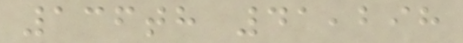136th 41,298
